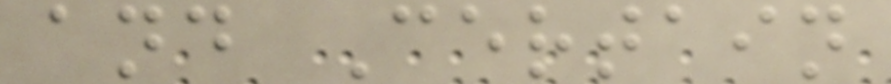and Certain
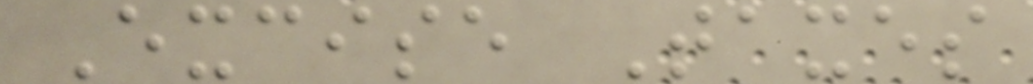Excise Taxes
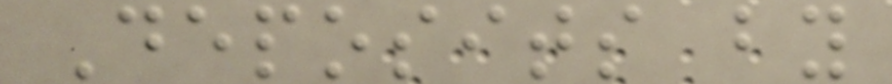Deposits by
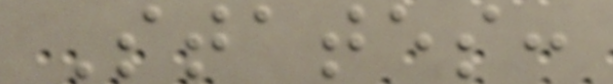States:
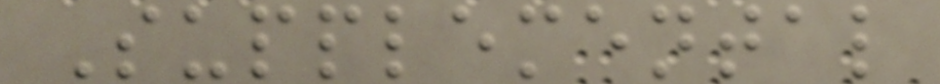Supplemental
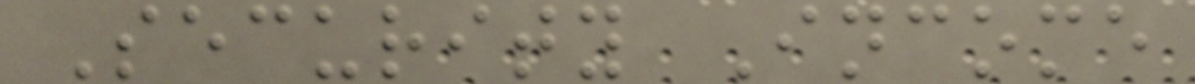Security Income
